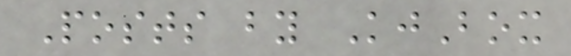Posts by KjBox
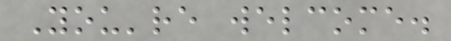You're welcome.
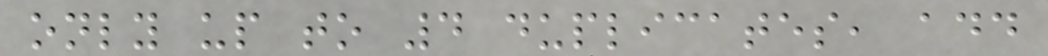only up to 4 duplicates, add
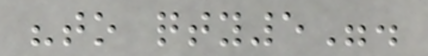"to qty5".
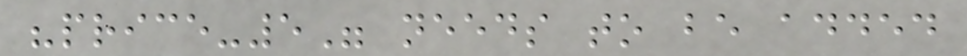"price-5" needs to be added
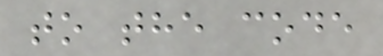to the code
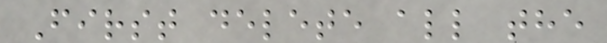First delete all the
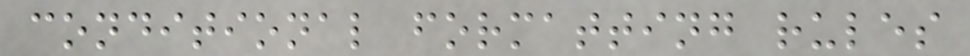conditional formatting rules
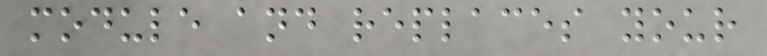module and replaces your
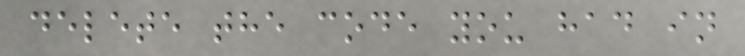delete the code you had in
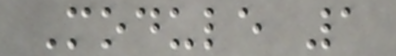Module 1
